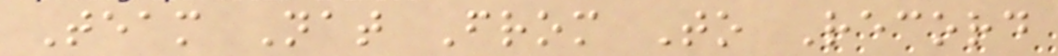Team Nat From To Record
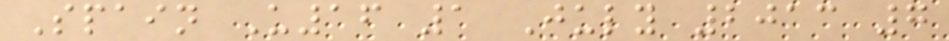Spain U16 1 July 2013 7
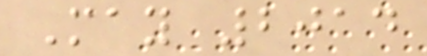May 2014
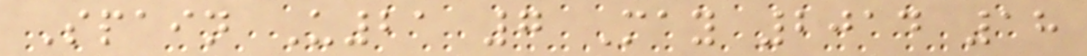Spain U21 7 May 2014 18
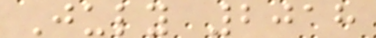July 2018
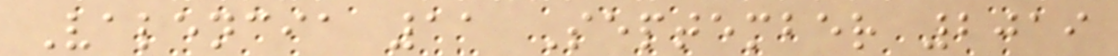Valencia 11 September 2019
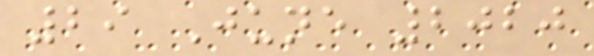29 June 2020
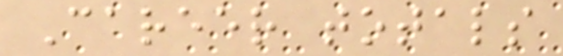Career totals
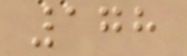178
